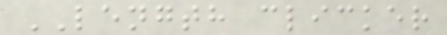LENGTH clicker
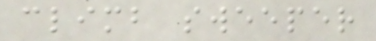climb sweeper
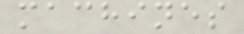machines
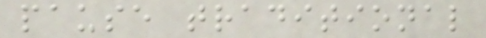pause traditional
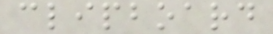clipboard
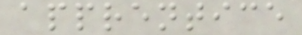apprentice
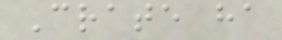Crate ha
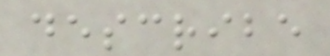describe
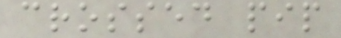crossed pip
